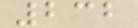232
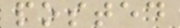posted
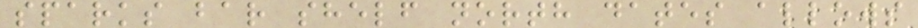sparks bar shelf north dates allows
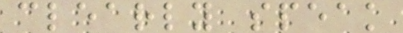clearly speak
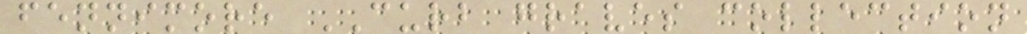fennimore CURB graves collection
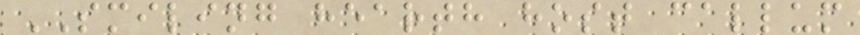SMILING hearth host callum
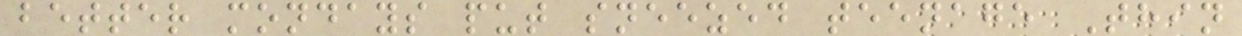better mondays put sneezed teenage Thin
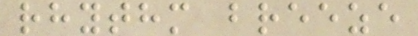rhythm breeze
